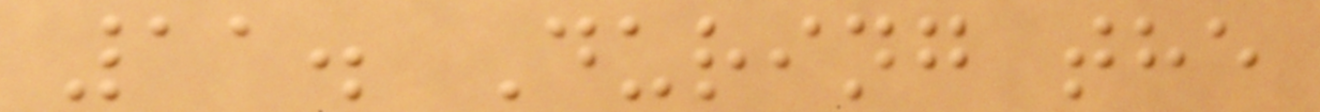11. During the
